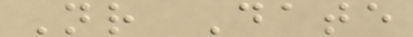Nr Date
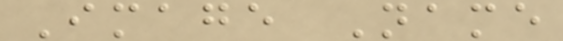Image Name
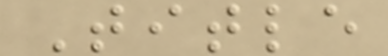Title
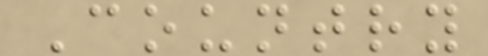Country
